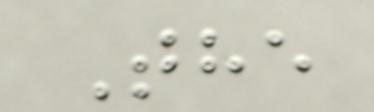The
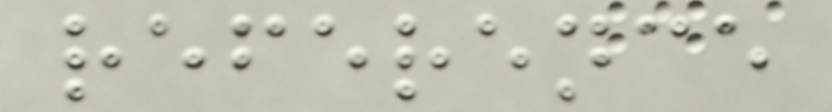reference
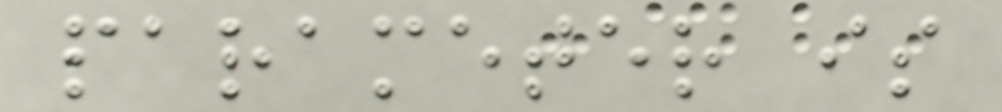parameter is
